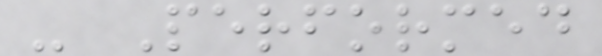- Performed
